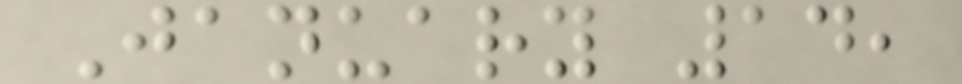January 14,
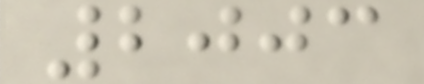2003
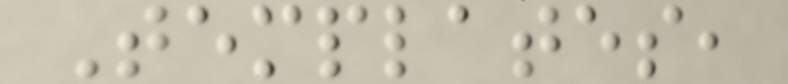Templates,
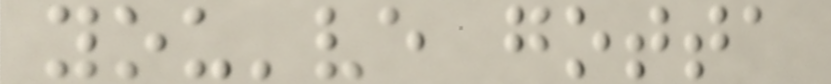you've gotta
